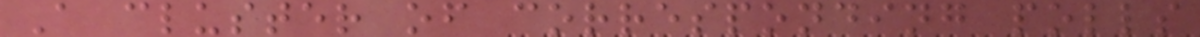A cluster of corresponding polls
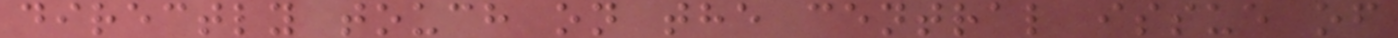directly touch on the central issue of
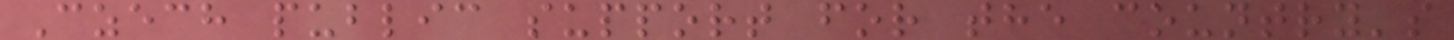Czech public support for the country's
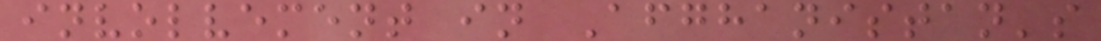involvement in Afghanistan's
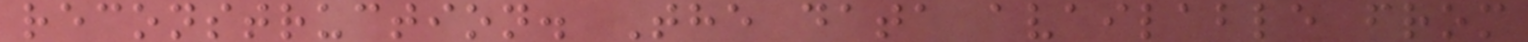reconstruction. The data available from
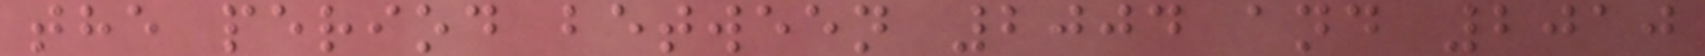the period between 2004 and 2010
